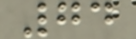74
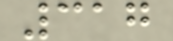317
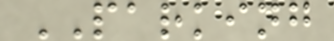PARKING
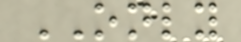ONLY
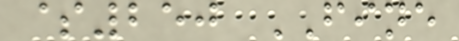$250 FINE
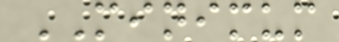MINIMUM
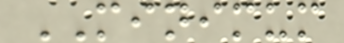MINIMUM
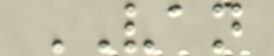VAN
